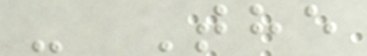- The
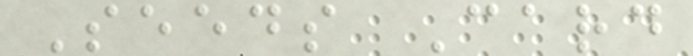Seeds Card
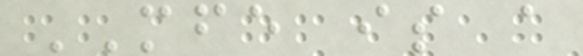MFE is a
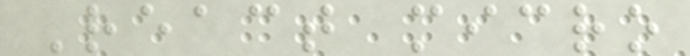React micro
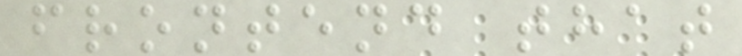frontend that
